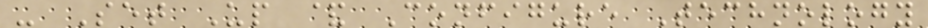- Set Up & Configure Technology
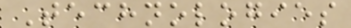Technologies
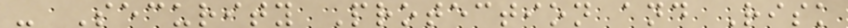- Security Protection and Risk
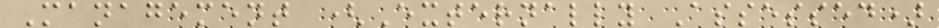Management (Externally Assessed)
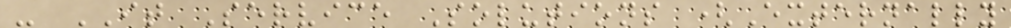- IT Service Solutions (Externally
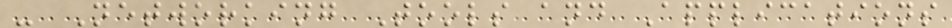- Networking Tools and Applications
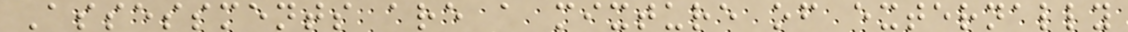Assessments are a mixture of externally
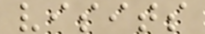visits
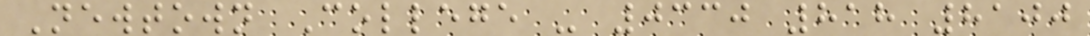Newtown College - 0330 818 8100
